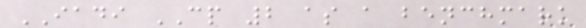IADI CP 2 as a benchmark
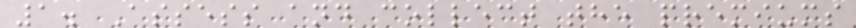1. Assess and collect the premiums
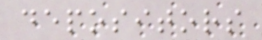depositors
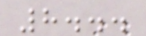8...
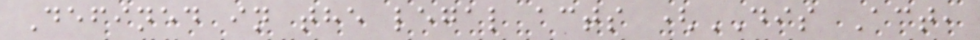Defined in the legal acts (DIS Act,
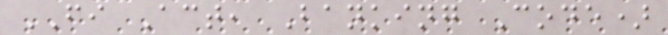FI Act, Banking Code)
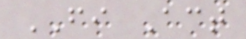FI Act
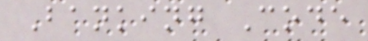Banking Code
